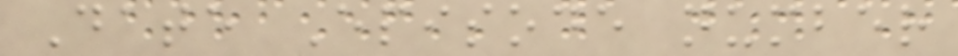Date Episode number
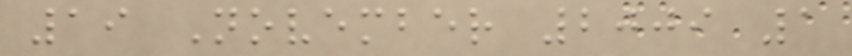19 November 2009 1
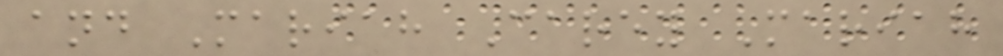and Mariah Carey Mariah
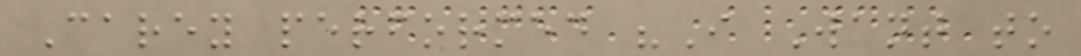Carey performed "I Want to
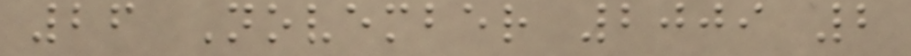26 November 2009 2
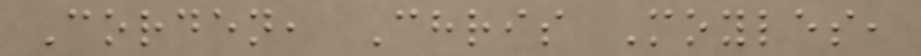Corden, Chris Moyles,
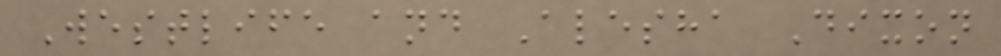Westlife and Alesha Dixon
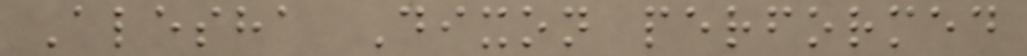Alesha Dixon performed
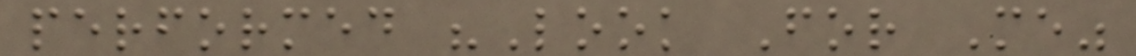performed "Look For Me"
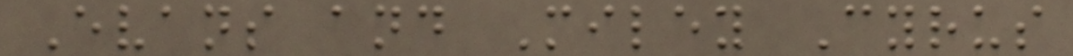Evans and Miley Cyrus
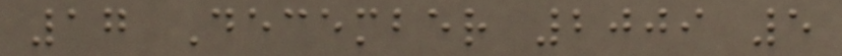17 December 2009 5
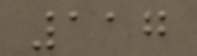117
